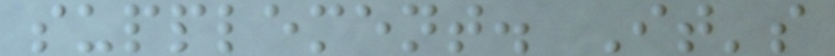supplement. It's
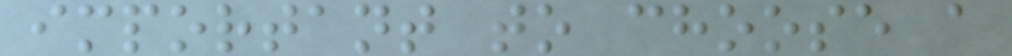important to choose a
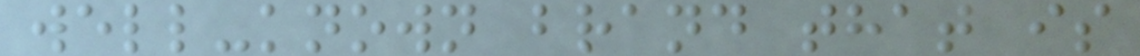well-known brand that is
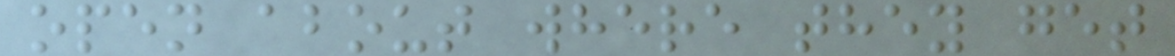open about where they get
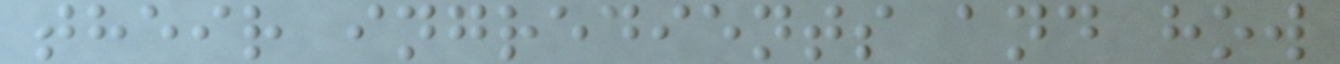their ingredients and how
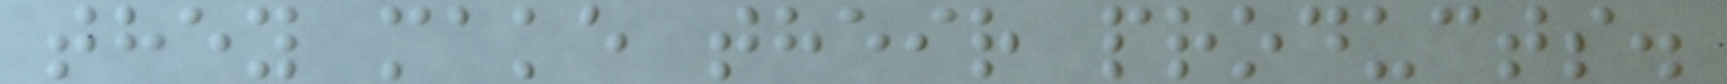they make their products.
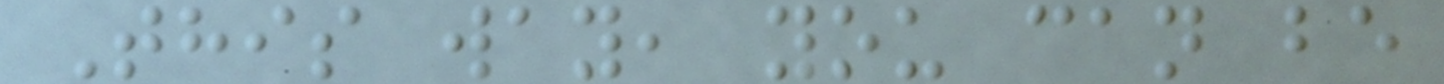This way, you can be
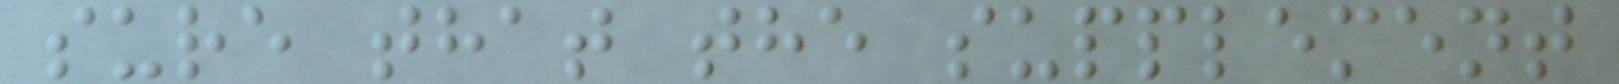sure that the supplement
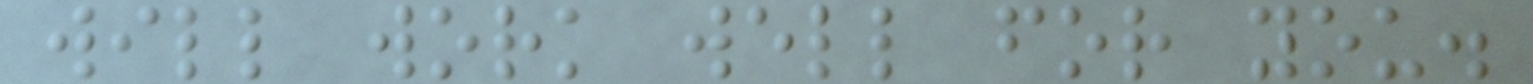will work well for you.
